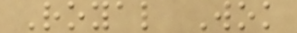Royal Wok
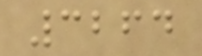3264
